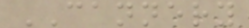CANNERY
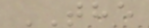THE
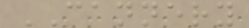CANNERY
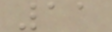11
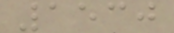1530
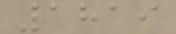1819
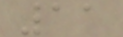11
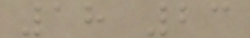18 23
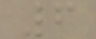6
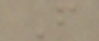F
